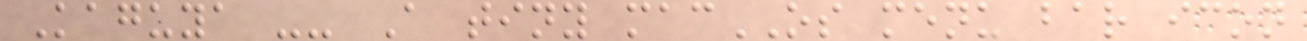Kaguya -- A tiny macOS menu bar icon
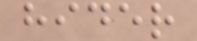hider
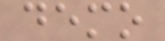demo
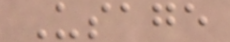Usage
